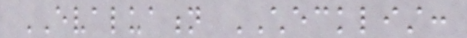EVALUATION CHECKLIST:
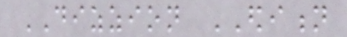DIZZION EDITION
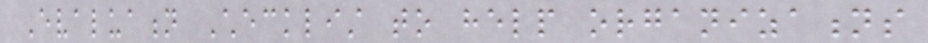Evaluation Checklist to help organizations
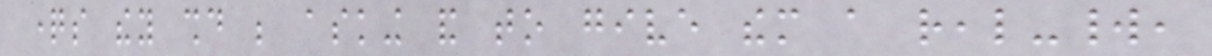questions they should be asking and to give them a real-world,
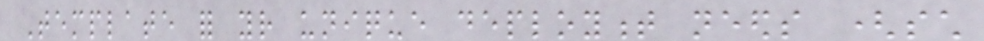Template for your unique deployment needs (such
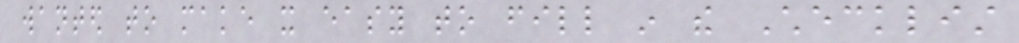wanted to make it easy to fill in the Checklist
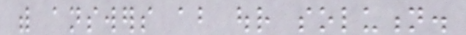with answers about our solution.
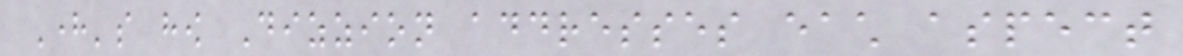Here's how Dizzion addresses each aspect
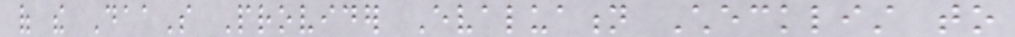of the DaaS Provider Evaluation Checklist to
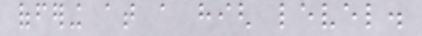offering at a high level.
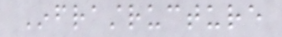Infrastructure
